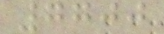7700
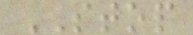STOP
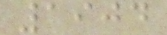1904
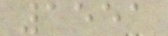1551
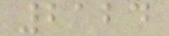2124
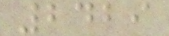2429
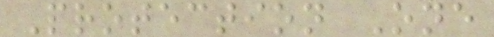Protection One
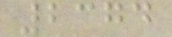2374
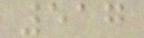517
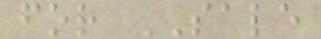for SALE
